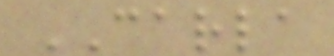CARLA
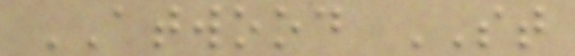ATWOOD ST
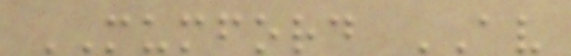MUMFORD AV
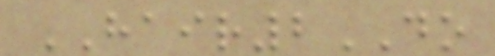HAIR2DO
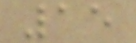15
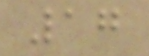17
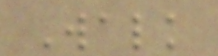Walk
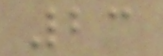23
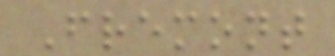Fremont
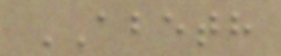ABETH
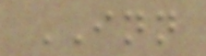INN
